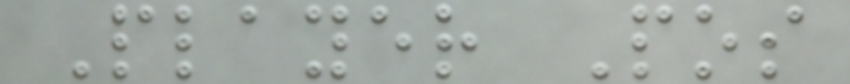Player Pos
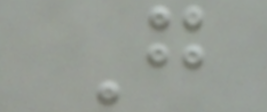G
